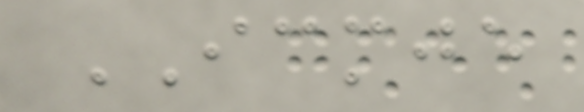ICMJE
